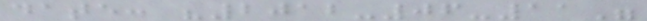date: "2012-06-11"
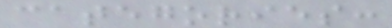categories:
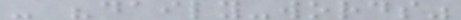- "daily-words"
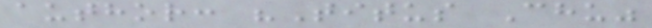author: "Titus Chu"
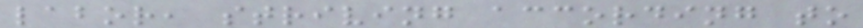labor, striving according to
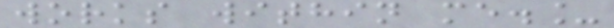works within me._
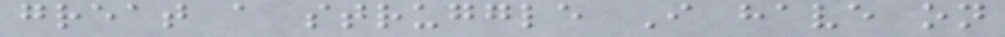great a struggle I have on
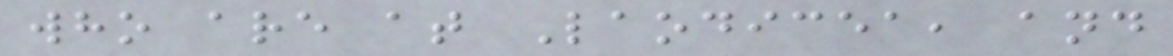who are at Laodicea, and
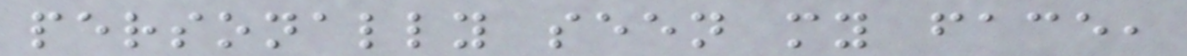personally seen my face,
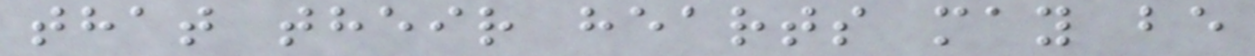that their hearts may be
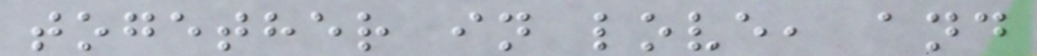together in love, and
